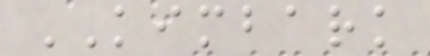KIMBARK
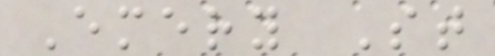Emery St
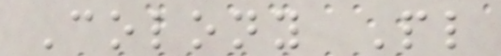Colony Pl
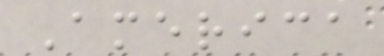America
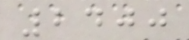2400
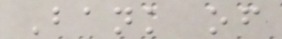Bank of
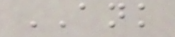ANK
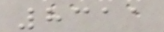8311
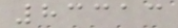83313
